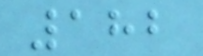182
